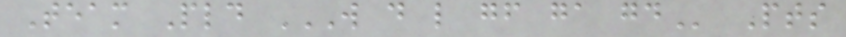Team Pld W D L GF GA GD Pts
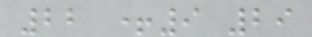22 +9 29
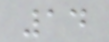14
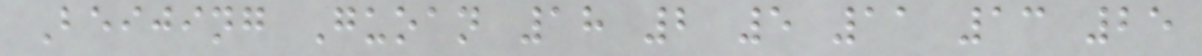Beijing Guoan 18 2 5 11 13 25
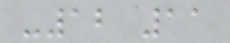-12 11
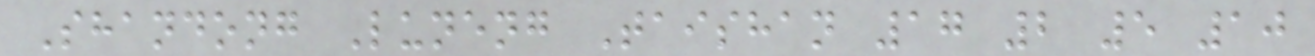Shandong Luneng Taishan 17 2 5 10
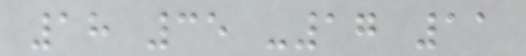18 35 -17 11
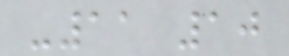-11 10
